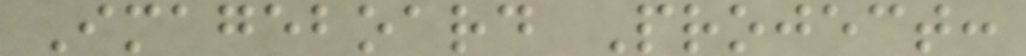Imageboard Project:
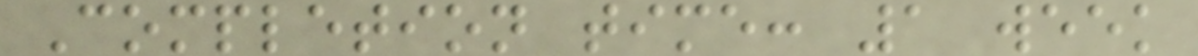Completion time: 1 week
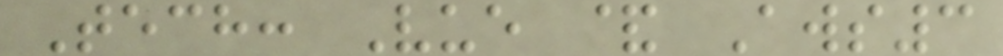Tech: Vue & Aws3
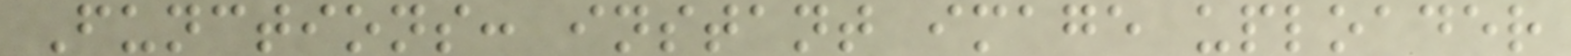Functions: instant image uploader
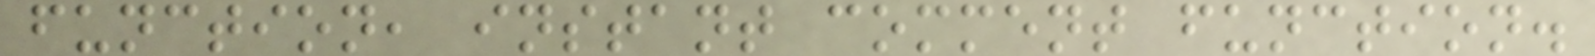function, instant comment function.
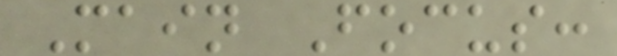Main Focus:
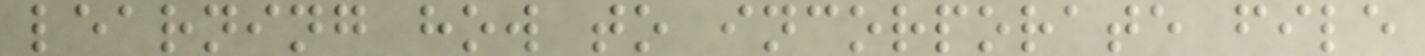learning how to incorporate file
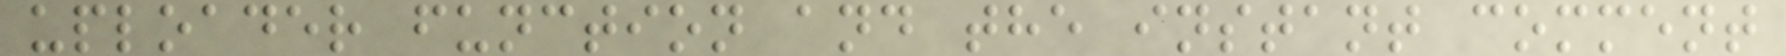uploader function and the instant comment
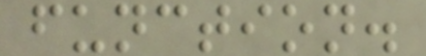function.
